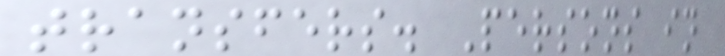transfers. Persons in
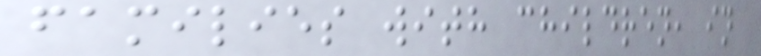families with children, in
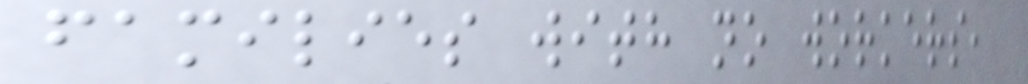families with no workers,
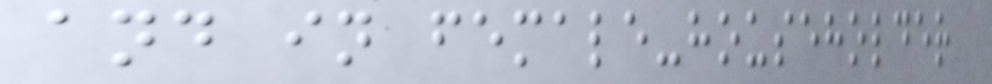and in female-householder
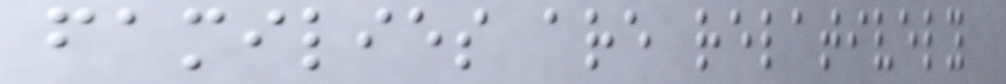families are relatively
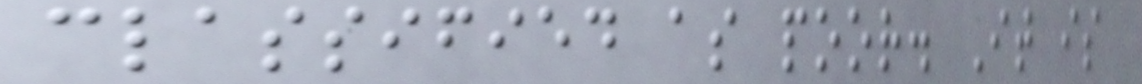classified as poor. It is
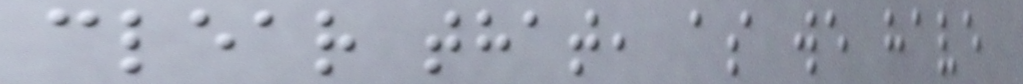clear that, as we have
